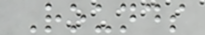Rounds
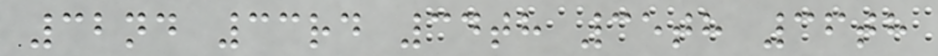32nd 33rd 34th 35th 36th
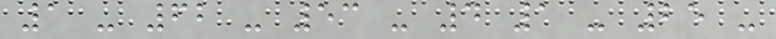1 - 62 - 53 - 4 1 - 25 -
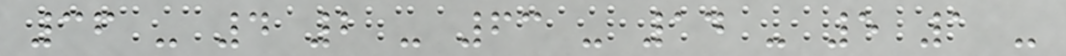36 - 4 2 - 63 - 14 - 5 1 -
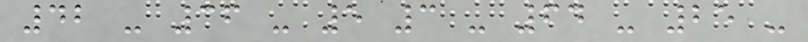42 - 36 - 5 3 - 64 - 25 -
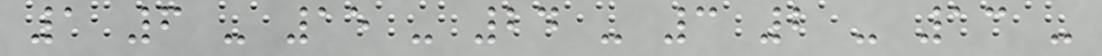1 6 - 15 - 24 - 3 2 - 13 -
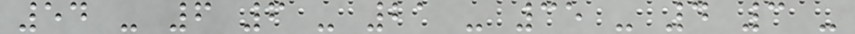54 - 6 6 - 21 - 35 - 4 3 -
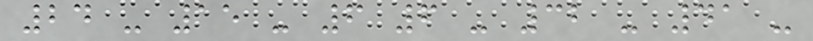24 - 15 - 6 6 - 32 - 41 -
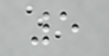5
